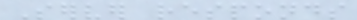Server responds
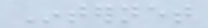Internet
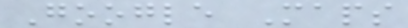Google Maps
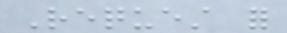Request for
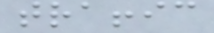traffic
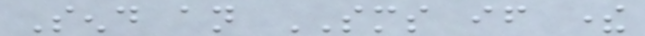Send an SMS if there
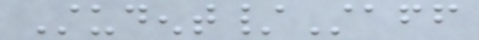Student/Staff
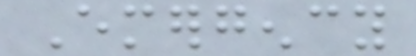Emergency
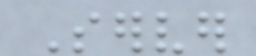Server
